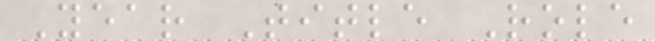Year Title Role
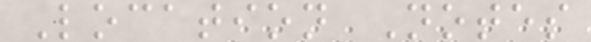Location Notes
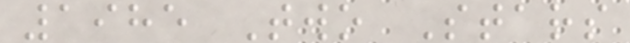1985 Two Stars
